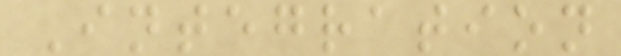Integration
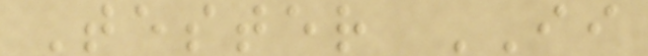Tester II
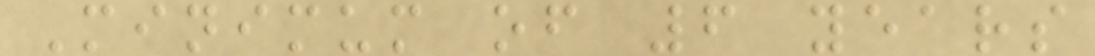Minimum of 6 years
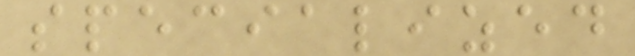specialized
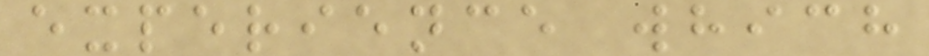experience which
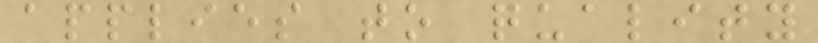applies to quality
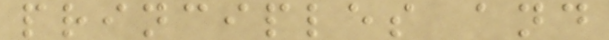principles and
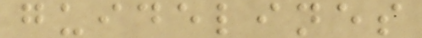guidelines
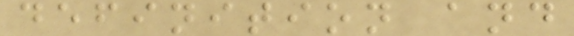definition and
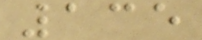135
